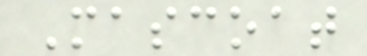Mascoat
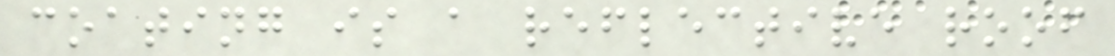coating is a reflective roof
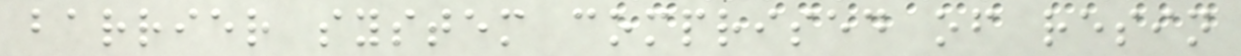barrier system comprised of resin
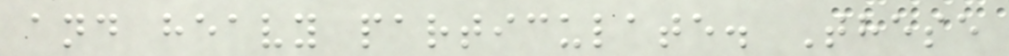and heavy particulate. These
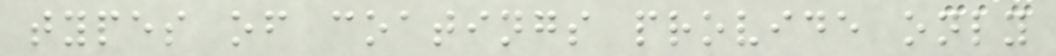types of coatings provide only
